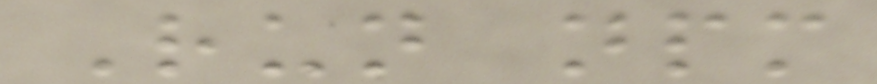Run npm
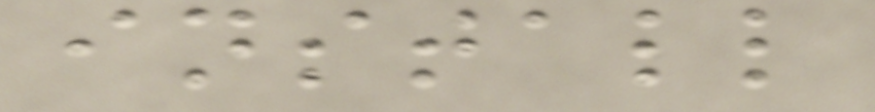install
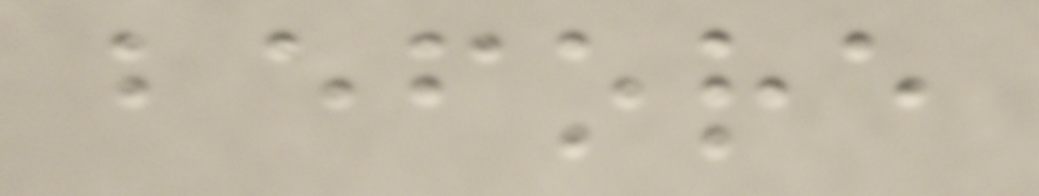before
